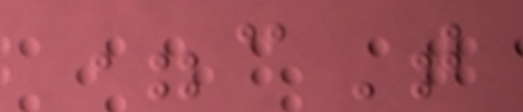=cT
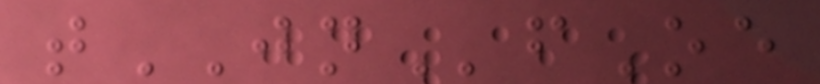tJNfOe
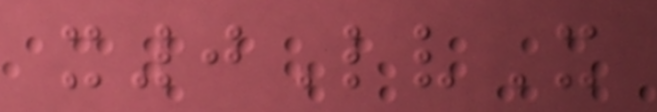x0LvX
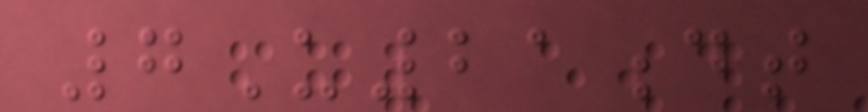7U21dt
